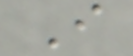I
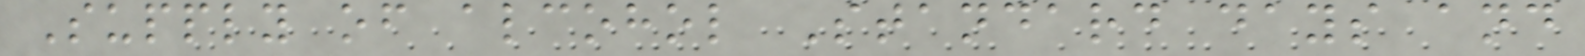Supply of alcohol Standard days and
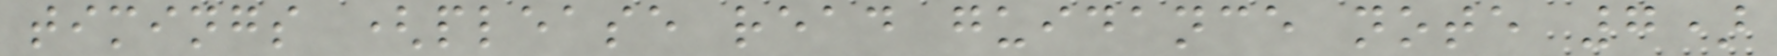timings (please read guidance note 7)
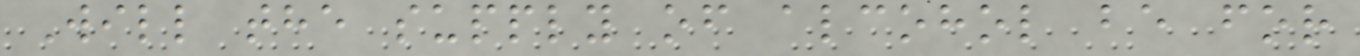Will the supply of alcohol be for
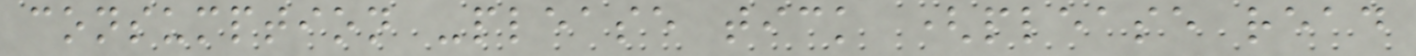consumption -please tick (please read
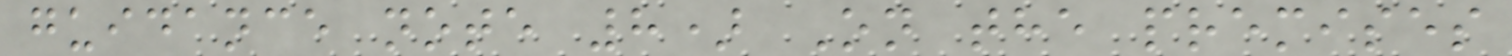guidance note 8) On the premises
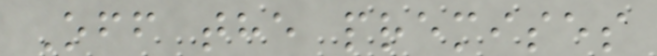Off the premises
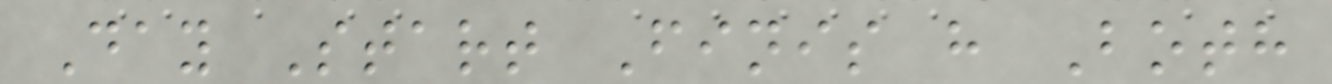Day Start Finis h Both
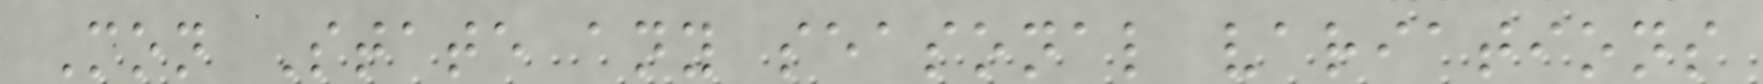Mon State any seasonal variations
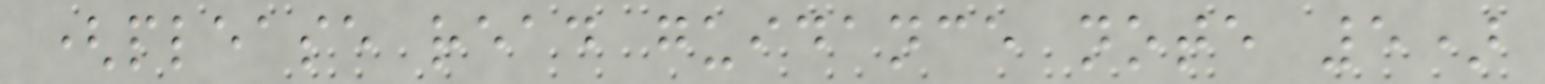(please read guidance note 5)
